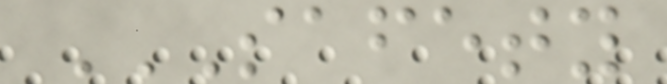SAFETY
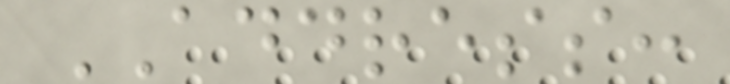ADDRESS:
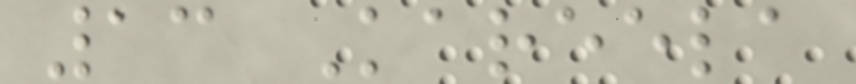13 Kareela
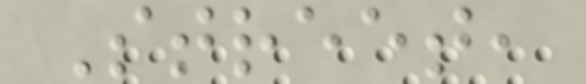Street,
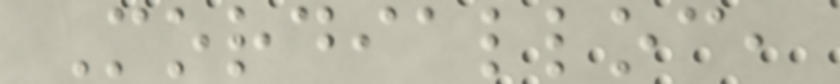Mordialloc,
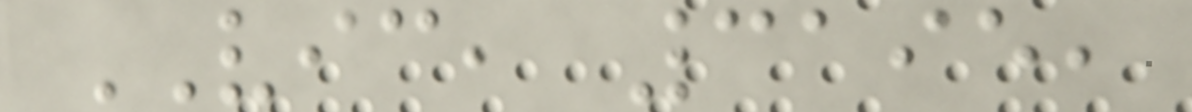VIC, 3195,
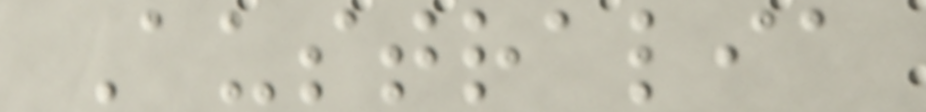Australia
